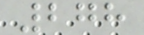278
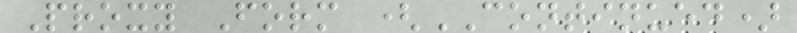Proxy Form (CONTINUED)
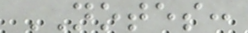NOTES:
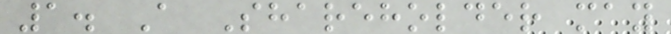1. A Shareholder may
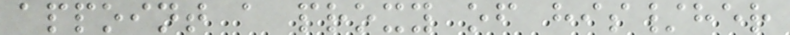appoint a proxy of his/her
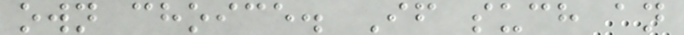own choice. If such an
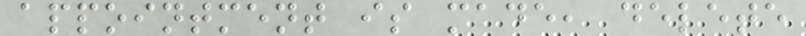appointment is made, delete
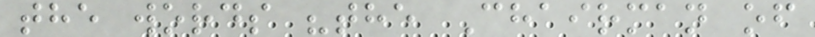the words "the Chairman of
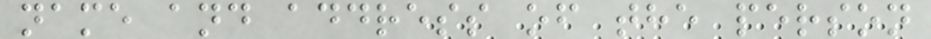name and address of the person
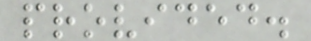provided.
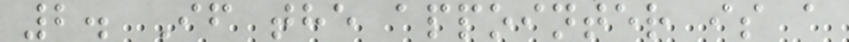2. If the appointer is a
